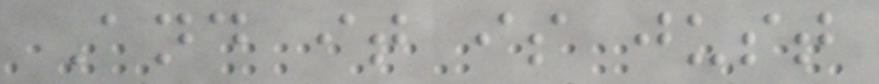And it is just
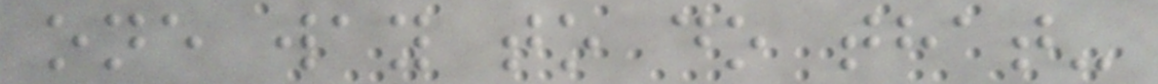one way to do that-
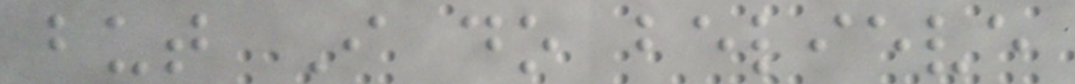but I do believe
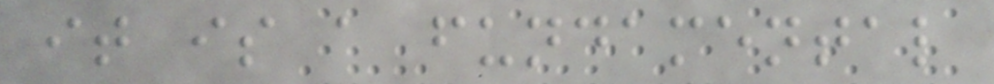it is a fundamental
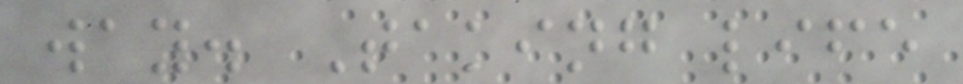way. Taking life
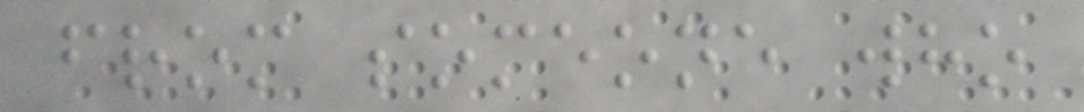from someone who
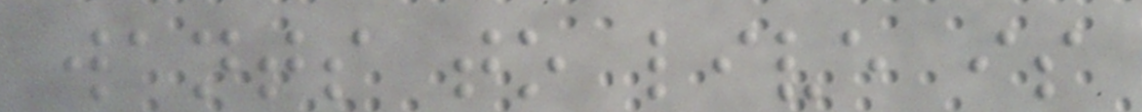wants to live is
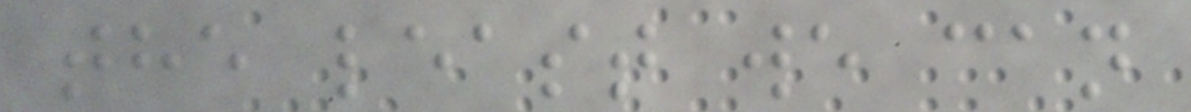the least we can
